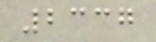2337
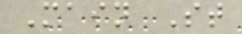Main St
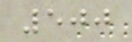500
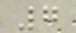7
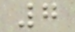7
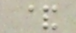&
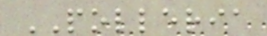POLLERIA
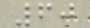60
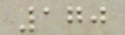170
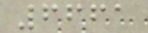6661
